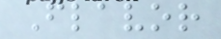Flavor
